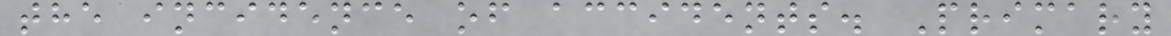the incidence of accidents. Primary
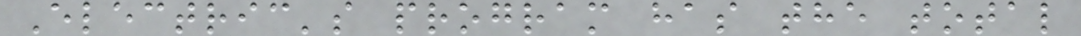Electric's program has the total
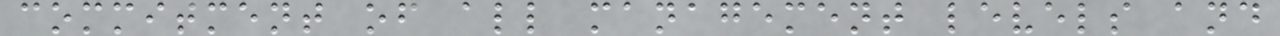commitment of all management levels and
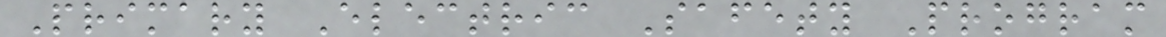Primary Electric Safety Program
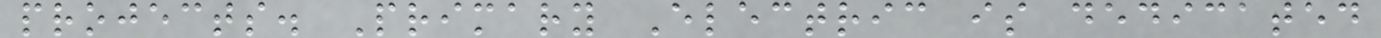projects. Primary Electric is dedicated
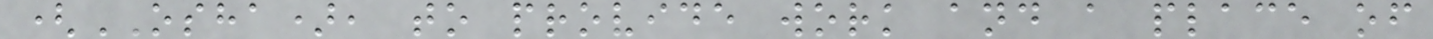(OSHA), to provide work and a place of
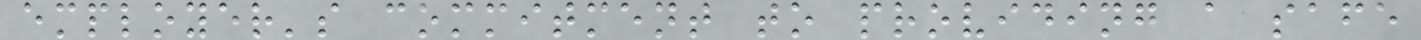employer's commitment to providing a safe
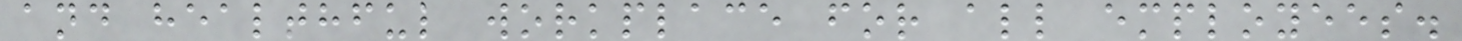and healthful workplace for all employees.
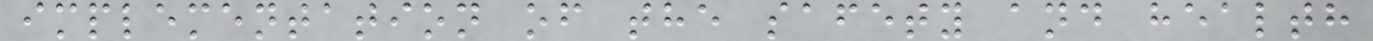implementation of the safety and health
